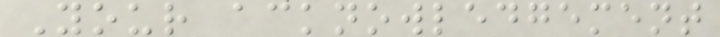Your acknowledgement
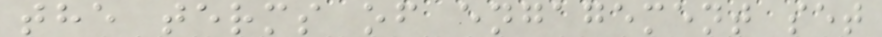the terms of engagement set
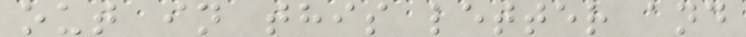out in this letter and
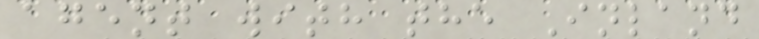agent with the Inland
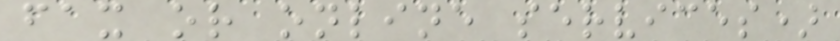fax or online services)
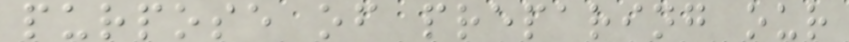purpose of preparing our
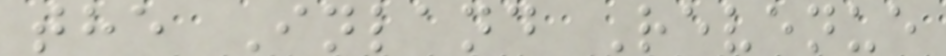the Inland Revenue
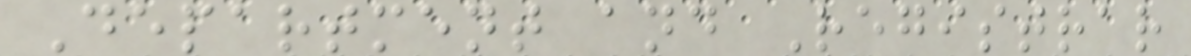Department and Registrar
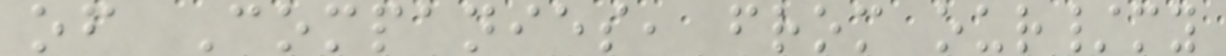of Companies, from our/my
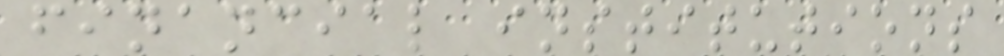financial institutions
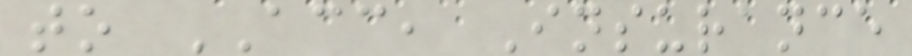to ACC, Insurance
